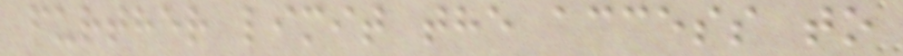further limit the access to
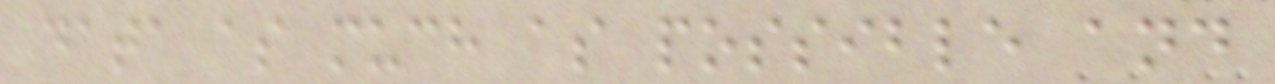data as much as possible and
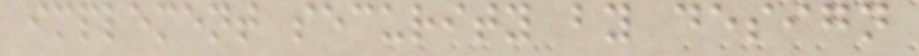implement security by design
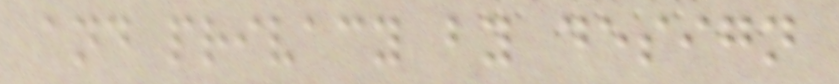and privacy by design
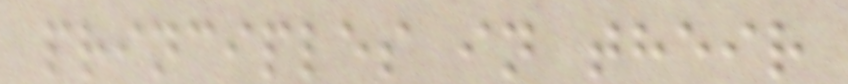principles in their
